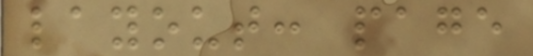layout: page
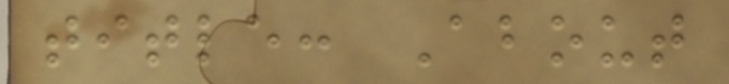title: About
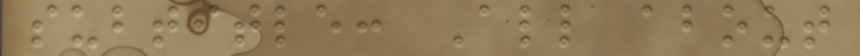subtitle: All about
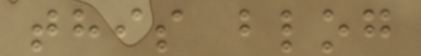this blog
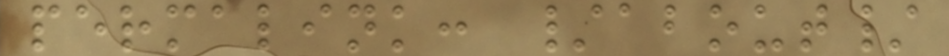permalink: /about/
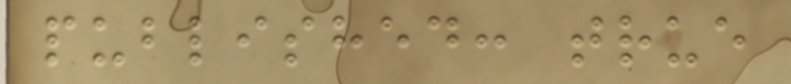published: true
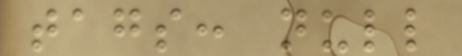tags: null
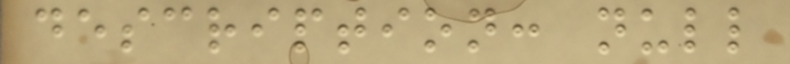description: null
